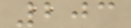203
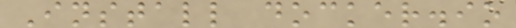Install docker.io
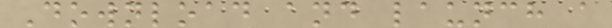Download and launch a
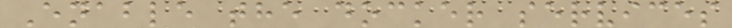Enable the docker services
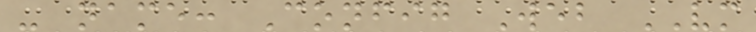- name: Config Web VM
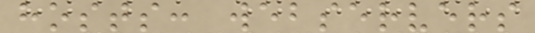hosts: webservers
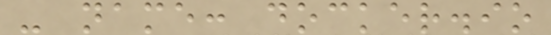- name: docker.io
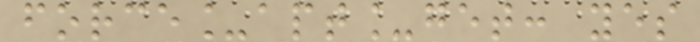force_apt_get: yes
